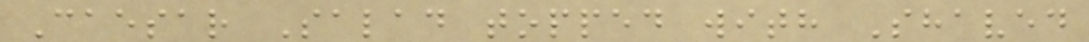Caesar Salad topped with Shaved
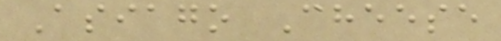Asiago Cheese
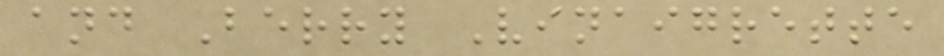and Berry Vinaigrette
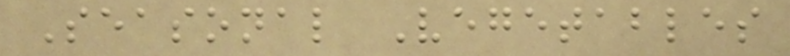Seasonal Vegetables
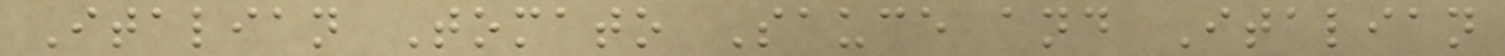Italian Tomato Sauce and Italian
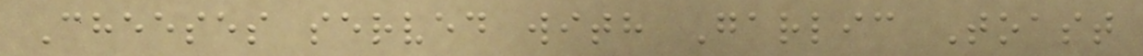Cheeses served with Garlic Toast
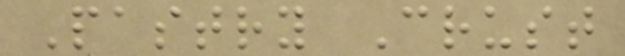Pastry Crust
